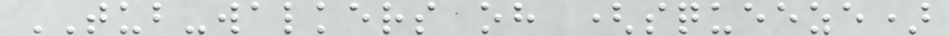TUB-walkers oh (squeeze)
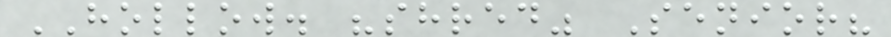HOLLOW. "shred" Senior?
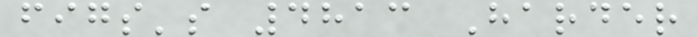figs's 4813 Harder
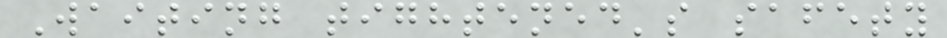Waiting tightened's safety
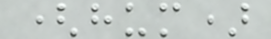(hum)
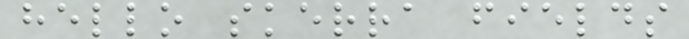hello skerra fields
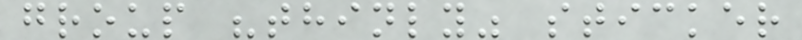group "thinly" sticker
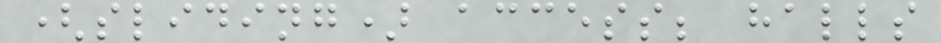(sliding) access; halls
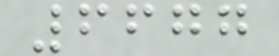6677
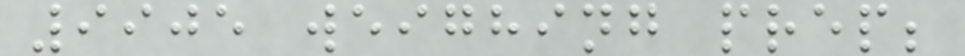9905 weighing prep;
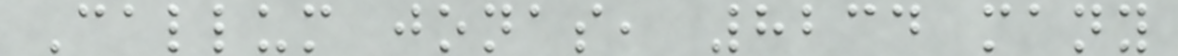Callum jonas, 8234 many
